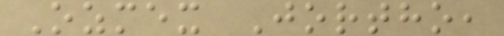Ozmex Jortho,
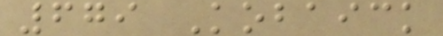679 Kobaick
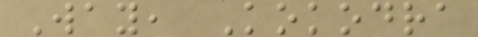Way, Kokodra
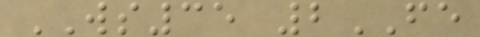WS35 2FE
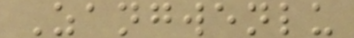Zangwenlu
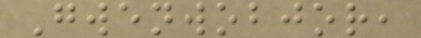Gwenwobjor,
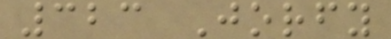323 Jorfy
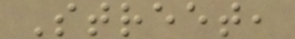Street,
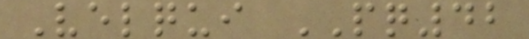Velqui PQ42
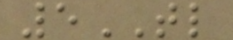5TL
